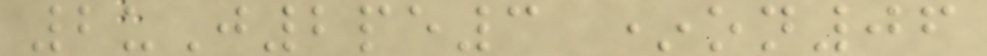2uJ2pe3 *on06
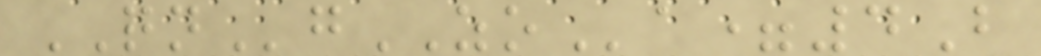QNgZOa=4B
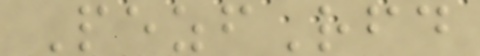PezfRfd
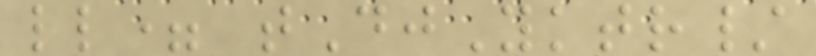ll= tDjYktr/
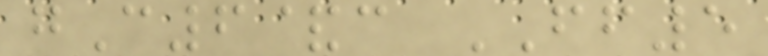gC6&c FF5
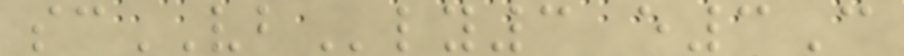scVBly3 e3C
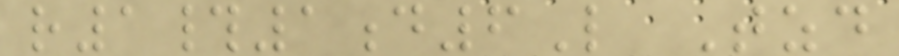r1#1d6L Tzd
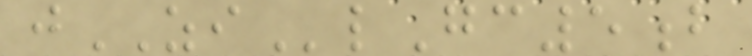jZIlGc5b
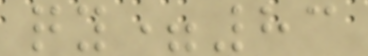qy=83
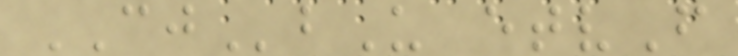CJbU etvF
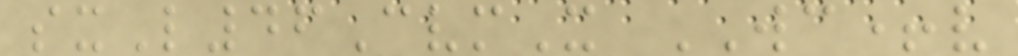sxL46CvmX WC+v
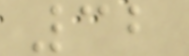32
